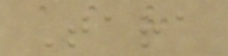Tara
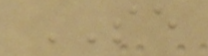SE
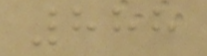888
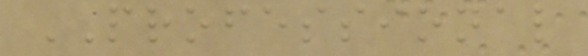PROFESSIONAL
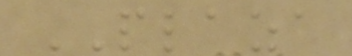PLAZA
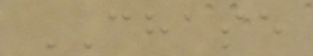CHASE
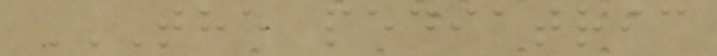THE PEDIATRIC
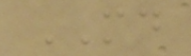MD
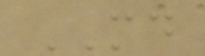MD
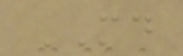MD
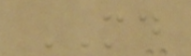MD
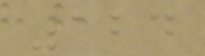124
